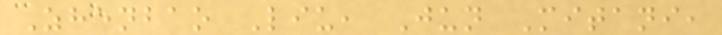Zhenbao Liu, Jun Mitani,
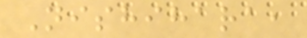Nishihara,
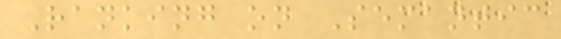Ranking on Semantic
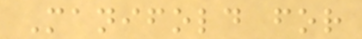Manifold for
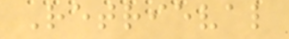Retrieval
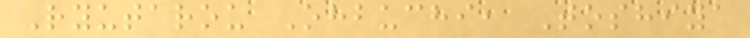Ryutarou Ohbuchi, Toshiya
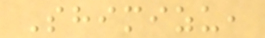Shimizu,
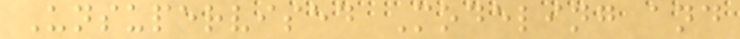Unsupervised Modeling and
